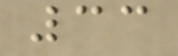33
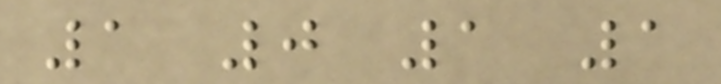1 0 1 1
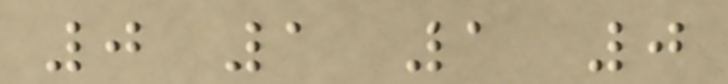0 1 1 0
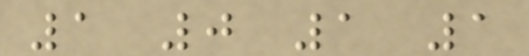1 0 1 1
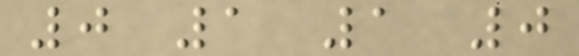0 1 1 0
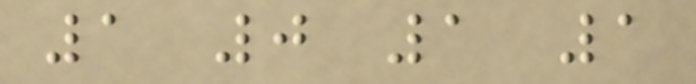1 0 1 1
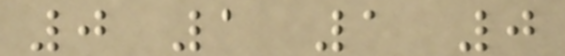0 1 1 0
